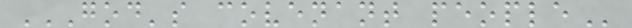GOD'S COVENANT PEOPLE
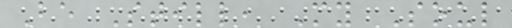Be Still, My Soul
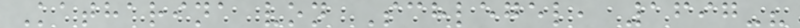Katharina von Schlegel, 1697-?
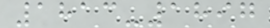1813-1897
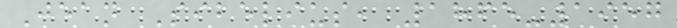Jean Sibelius, 1865-1957
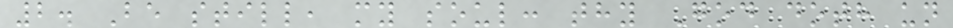2. Be still, my soul: thy God doth un
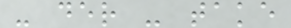- der - take
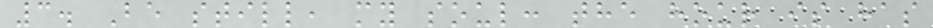3. Be still, my soul: the hour is has
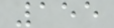155
